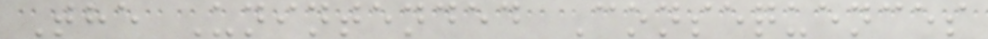The Unintended Consequences
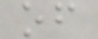of
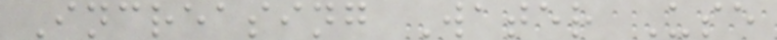Increasing Water Use
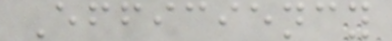Efficiency
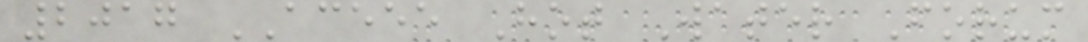2017 ACEEE Hot Water Forum
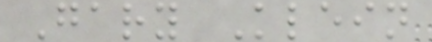Gary Klein
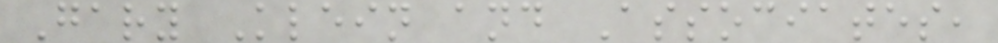Gary Klein and Associates,
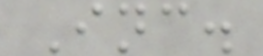Inc.
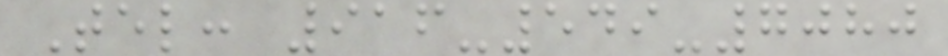Tel: 916-549-7080
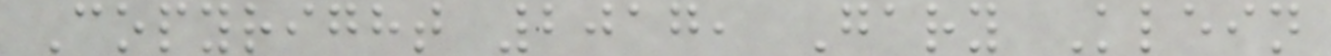Copyright 2017, Gary Klein
